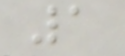1
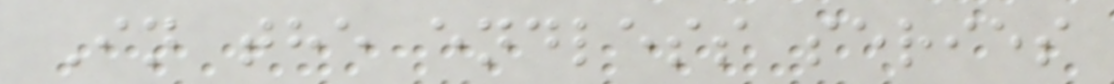In the endless series
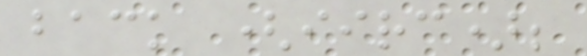back (iirc);
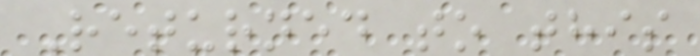Returned to this
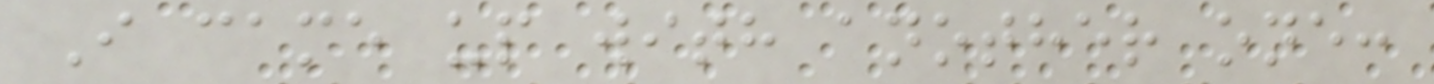I came up with another one:
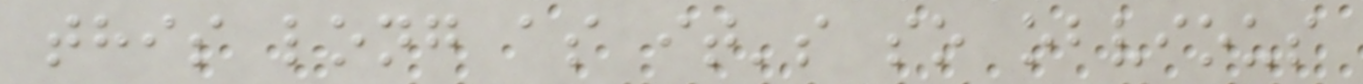this long as it's so obvious
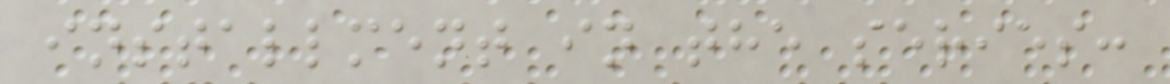installment in the series:
